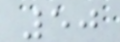50
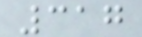317
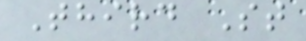Third St
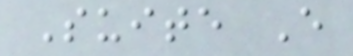Suite E
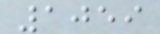1059
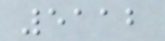5112
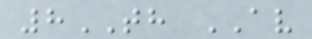8TH AV
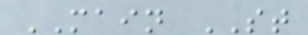MAIN ST
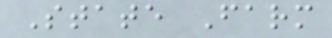State Farm
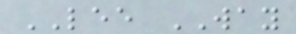LEE WAY
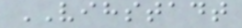VIHSTADT
